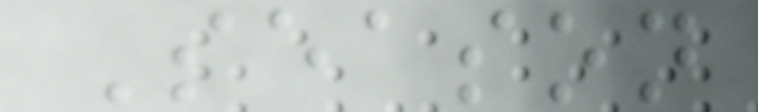Season
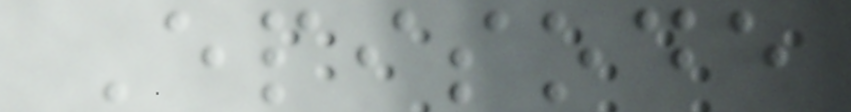Episode
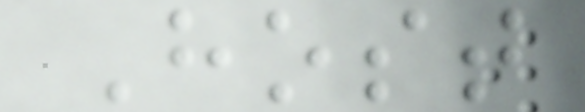Host
